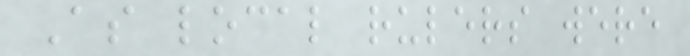As local rulers were
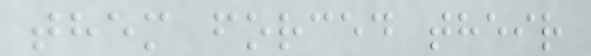them forced their
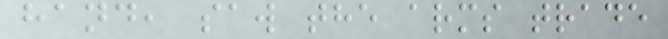hand, saw the arms trade
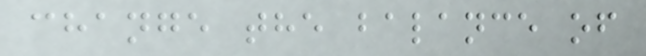change the balance of
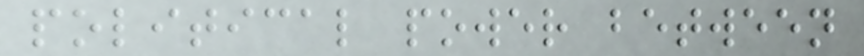political power between
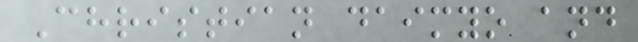Christian daimyo and
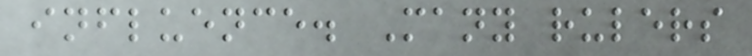influence. Many rulers
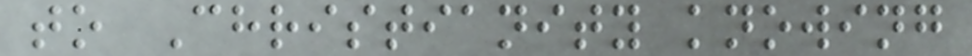to Christianity knowing
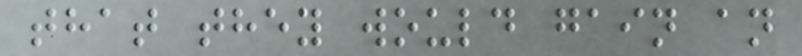that they would gain an
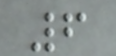6
